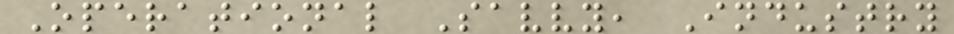Operational Savvy, Industry
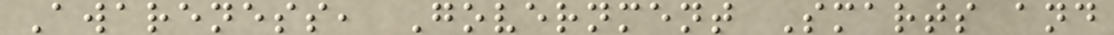Awareness, Government Smarts and
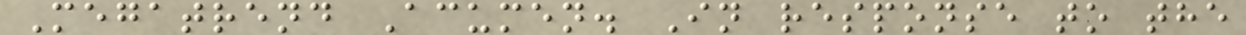Megatrend Acumen. In response to the
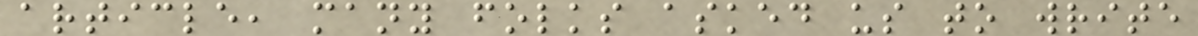article, many folks asked us to write
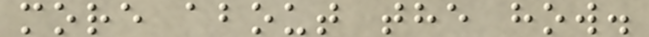more about the how.
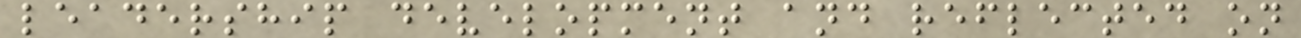leadership development and reflected on
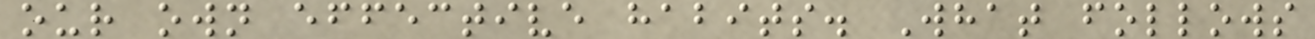our own effective habits. What follows
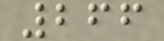266
